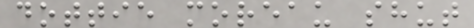dottie moreau shut
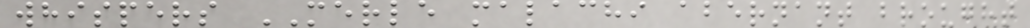whispers MERLE malachi abernant brought
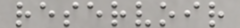reservoir
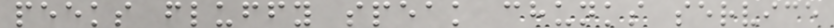peeks fluffy speak chunks service
